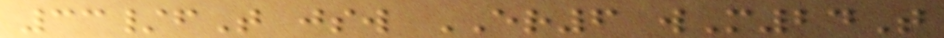33/fT jsw ER6 wM24T
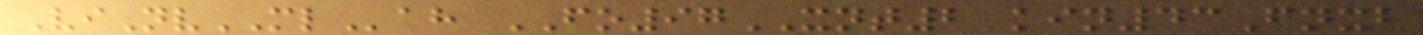ViNvMLah FO97XNT2 kin43Fnxb
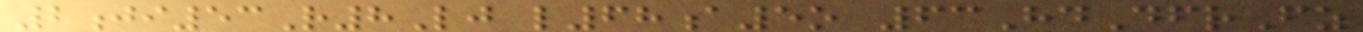2ji53R8Lj l68a5o 63HdDfrFz
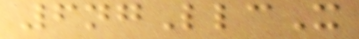6ngLlcX
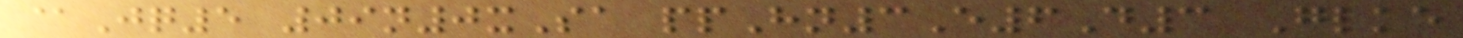@Jq5 09n0xSa ppHn3E6D3 Glke
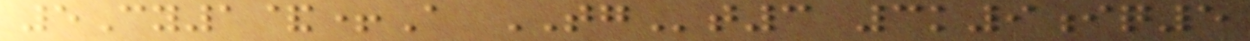5Cy1&+A TGt3 3k9iq5
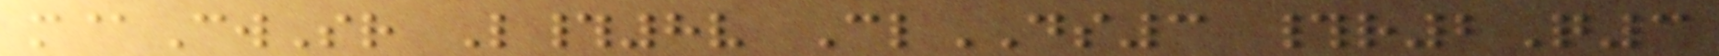m@CwSr L#8v ClDS3 #r2Q3
